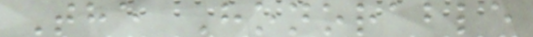The Honorable
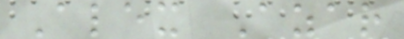Alex Azar
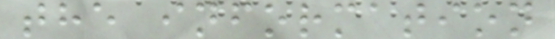the information
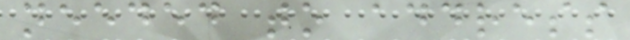needed to address
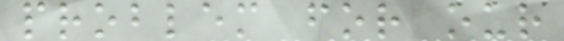problem for our
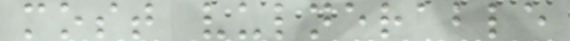most vulnerable
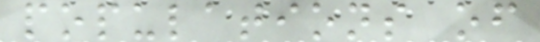populations of
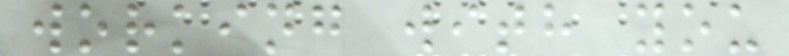working with you
